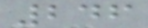246
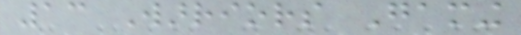13 Warriors Gaming
